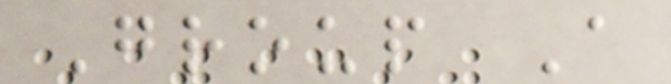Group A
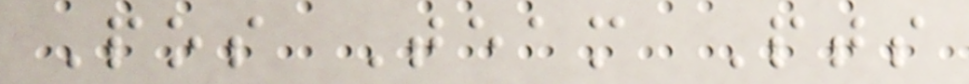Pos Team Pts
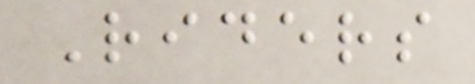Riders
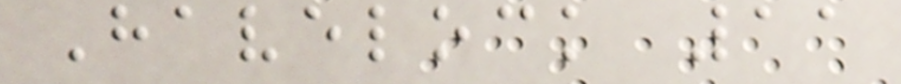Havelock 11
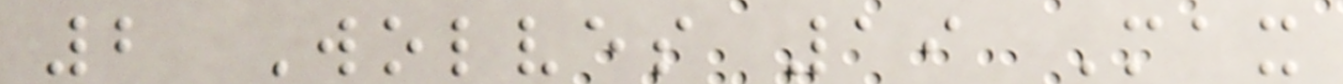2 Wolves 19 Max
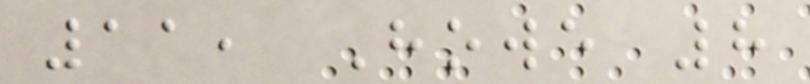11, Howe 8
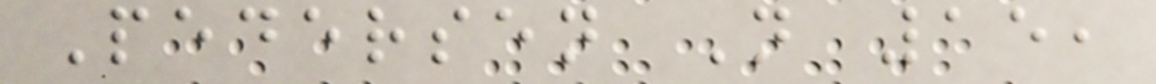Pedersen N 15,
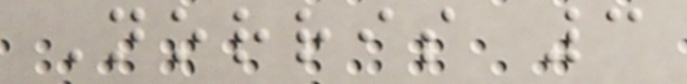Norris 3
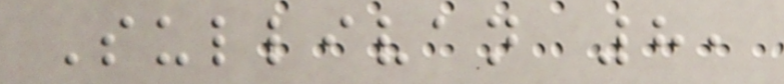Sullivan 8,
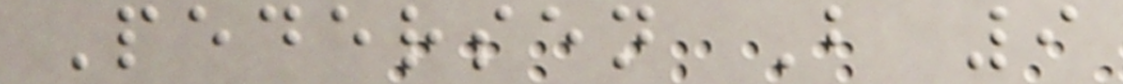Pedersen B 9
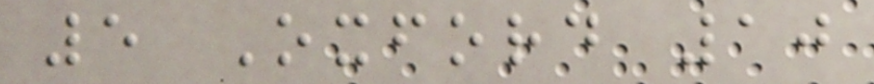5 Oxford 10
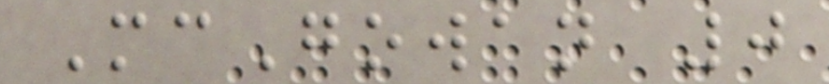McGowan 0
